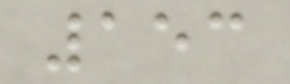153
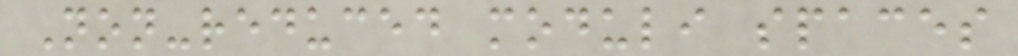Non-reduced moduli spaces
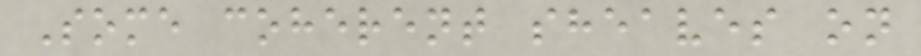Some coherent sheaves on
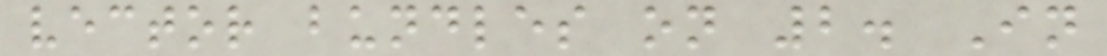vector bundles on 2. In
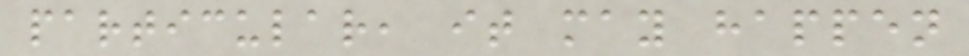particular, it may happen
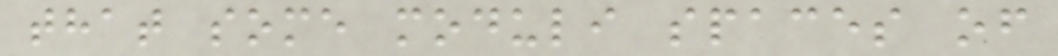that some moduli spaces of
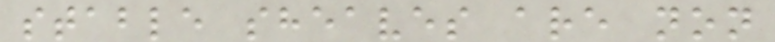stable sheaves are non
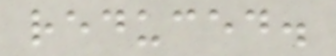reduced.
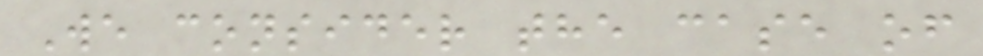We consider the case of
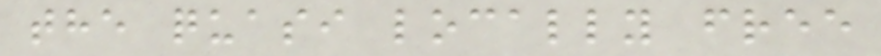the quasi locally free
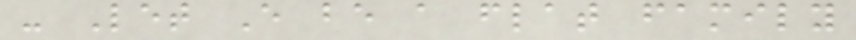- Let E be a flat family
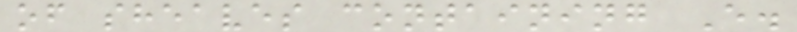of sheaves containing E.
